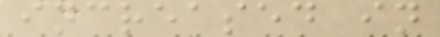increased in
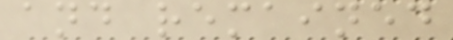and remained
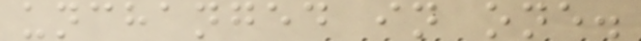unchanged in one.
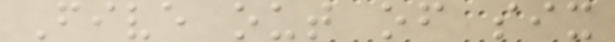Five out of six
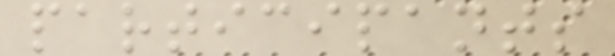participants
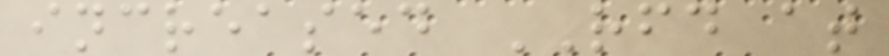increased RFD at
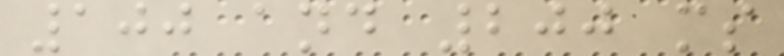100 and 200 ms
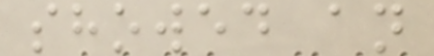showed an
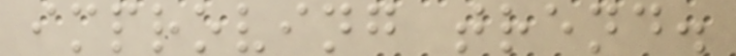improving trend.
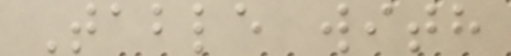Table with
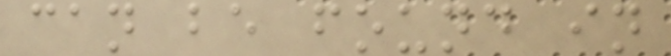can be found in
